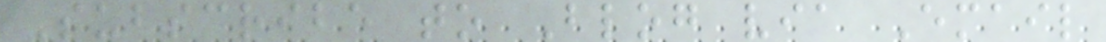Subscribe to Blog via Email
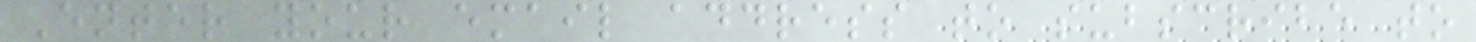Enter your email address to subscribe to
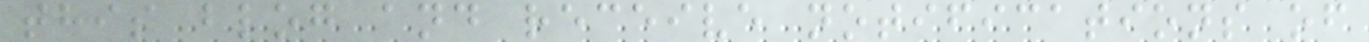this blog and receive notifications of
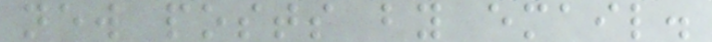new posts by email.
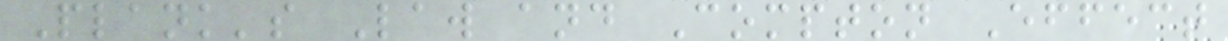Plank's Law and Compton Effect
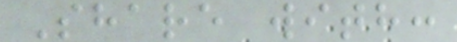Share with:
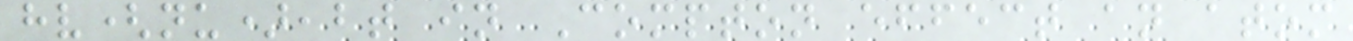hv(nu),bt in Compton effect an atom
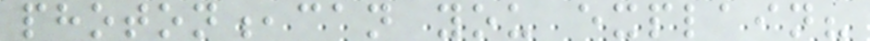photon,can you explain?
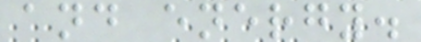and energy.
